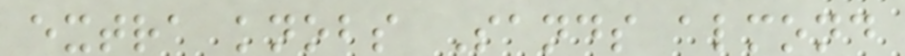extra knobs Sands almond
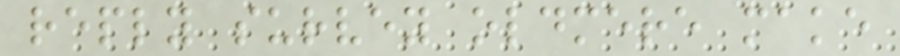reply survey oldmere make
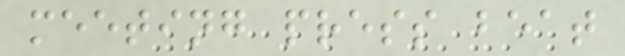meeting press beat
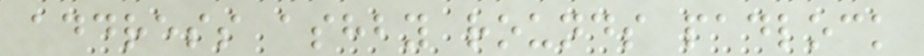address ashby rounds padlock
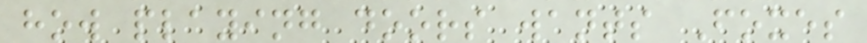how playing doors wants Foxes
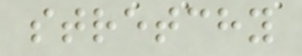stretchy
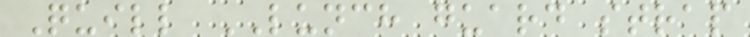Quill LUNCH guard strap
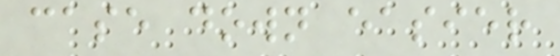case down easier
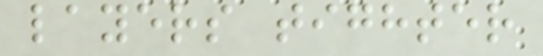layers tighter
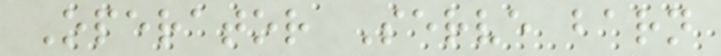Operator Serve barn
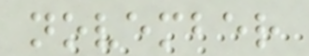november
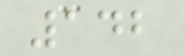142
